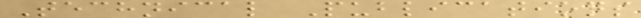Technical Publications
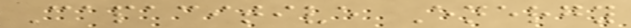Capacitive Energy
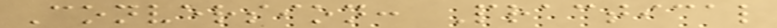Conversion: Practical
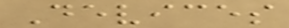Devices
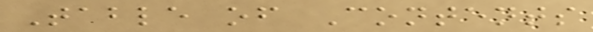Table of Contents
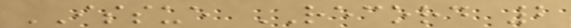ISSUE RECORD 2
